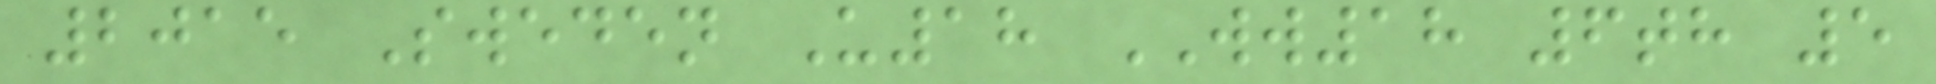2015 Sweden U18 WW18 6th 5
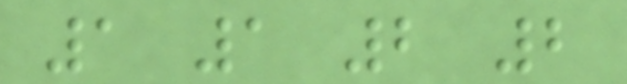1 1 2 2
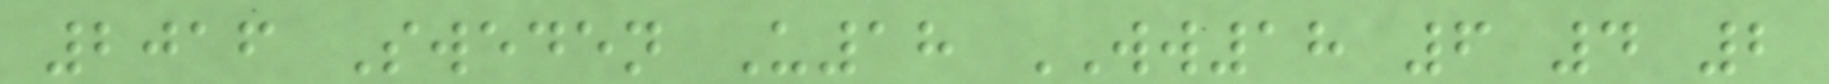2016 Sweden U18 WW18 6 4 2
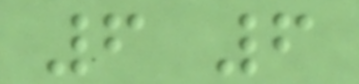6 6
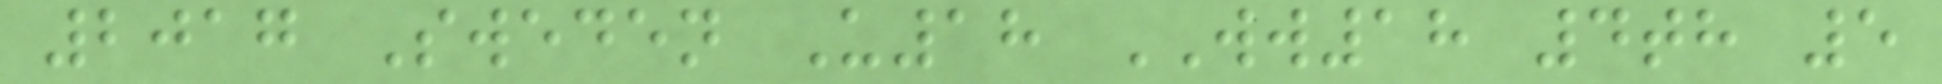2017 Sweden U18 WW18 4th 5
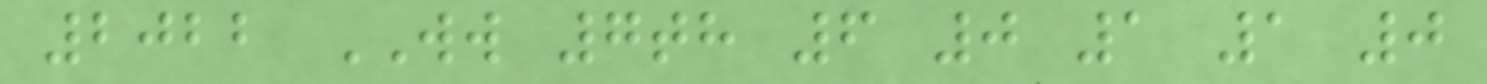2022 WW 7th 6 0 1 1 0
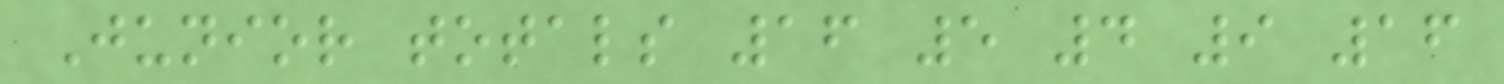Junior totals 16 5 4 9 16
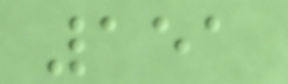151
